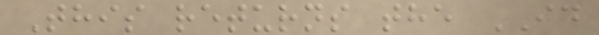This returns the ID
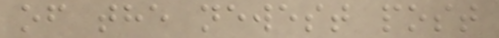of the newest post
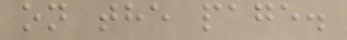on the page.
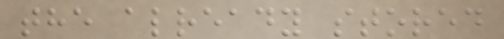the already stored
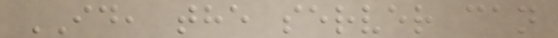ID, the server can
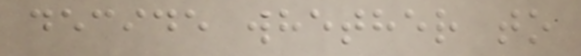decide whether to
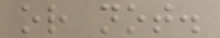or not.
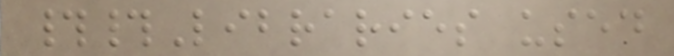##Libraries used
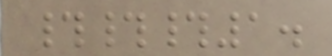###1.
